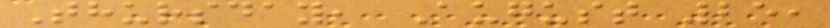Thursday, August 25,
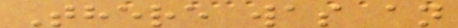There was an
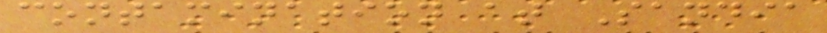contamination at Sandia
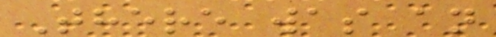There was an
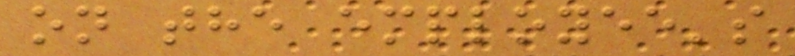on the employee's
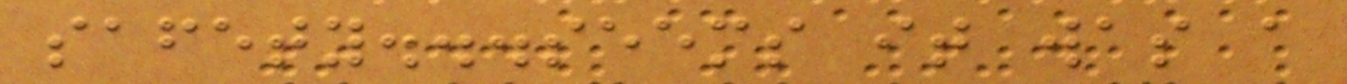safety...seems it was a
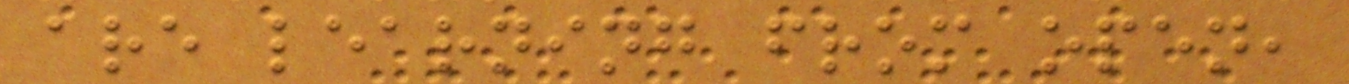are learning from open,
